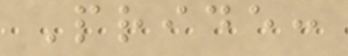Pride:
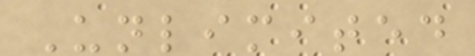Unlimited
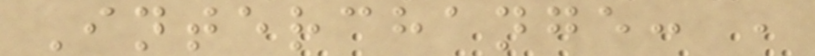Interchange: ,
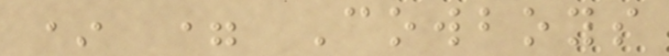* = Cowboys
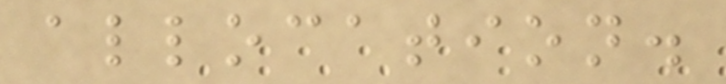allocation.
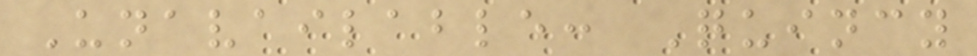Unavailable: Quincy
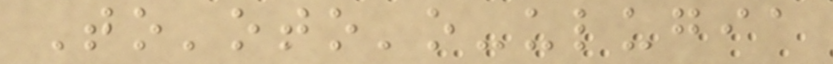To'oto'o-ulugia
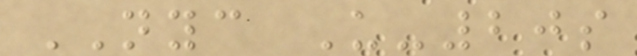NYC U-20s
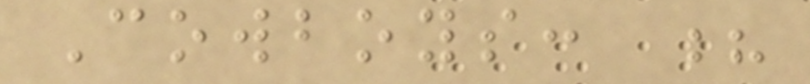Cowboys: ?
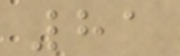81
